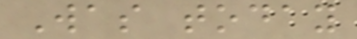Was today
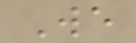We
